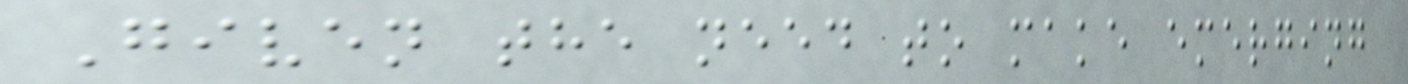Given the need to make emerging
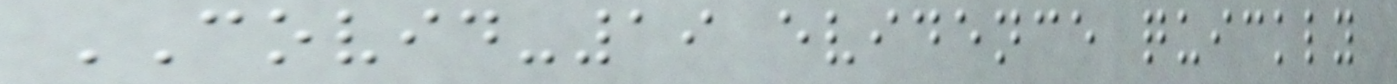COVID-19 evidence quickly
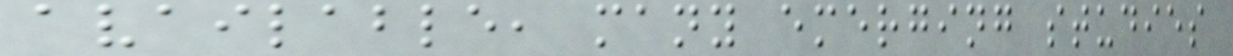available, many emerging studies
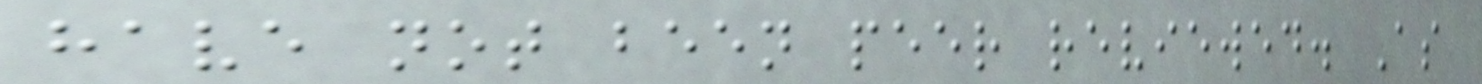have not been peer reviewed. As
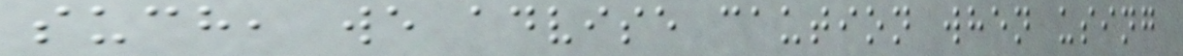such, we advise caution when using
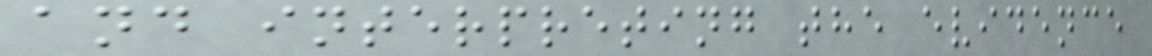and interpreting the evidence
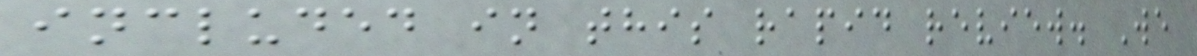included in this rapid review. We
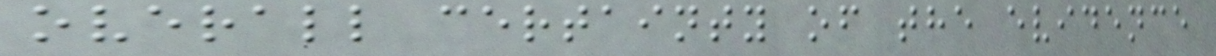overall certainty of the evidence
